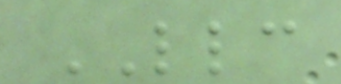LLC
